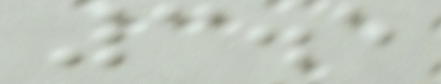3.5
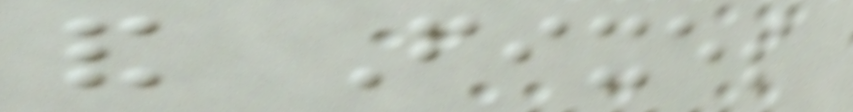and Fixes
